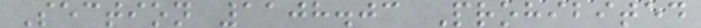Section 1108.03 Prohibited
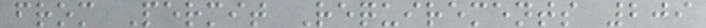from Permit Requirements 209
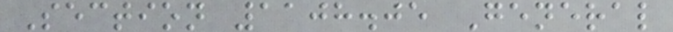Section 1108.05 General
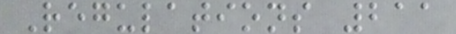Regulations 211
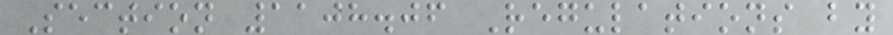Section 1108.06 Regulations by
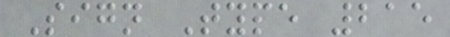Sign Type 215
